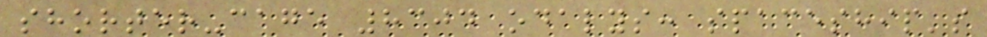shorter-cage 8304 odalys: spaceship's
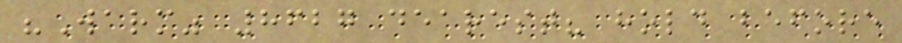"Warm" 8627 dearest? hold before
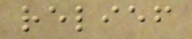relief
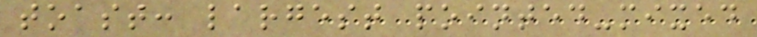toast: largest pointed-mixed
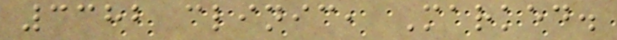3382 clinic, Marked.
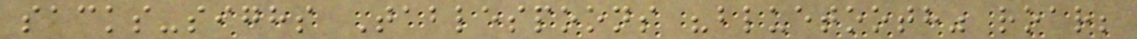sacks-sighs Tablespoons "bluetooth" roar;
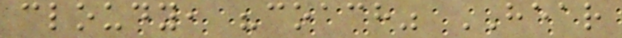cloudy, "coach" HEAR
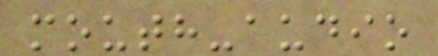mouth-audio
